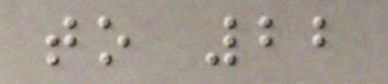to 22
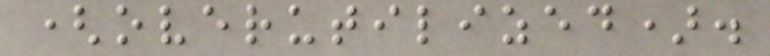(overutilized).
